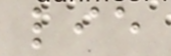lie
